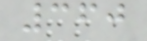360
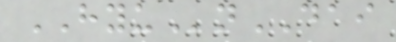HYUnDAI
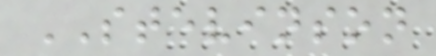STEVINSON
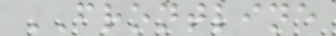FRONTLINE
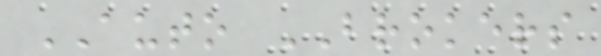AUTO BROKERS
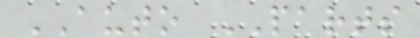AUTO PARTS
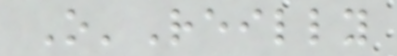O'Reilly
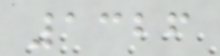1326
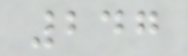247
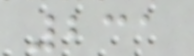231
